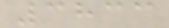3833
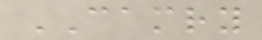CAMRY
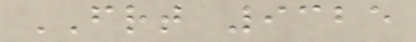FRT 9325
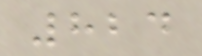824
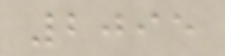2095
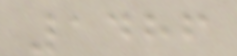1486
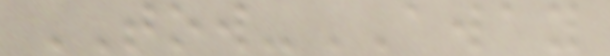TOW-AWAY
